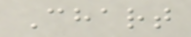Chart
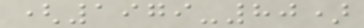(1979-80)
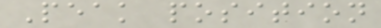Peak position
